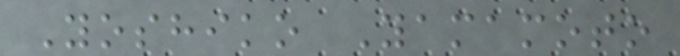Yoshiko Yamamoto
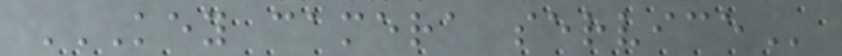KEY CAMERA SERVICE
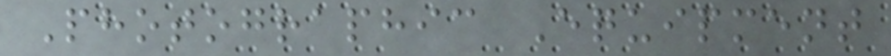Photographic Equipment
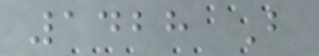1428 B
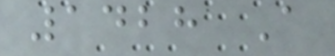1428 A
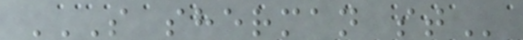S SHERMAN ST
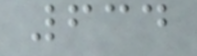634
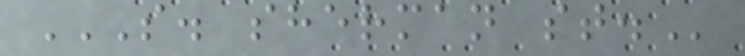S. SHERMAN ST.
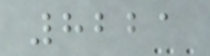8221
